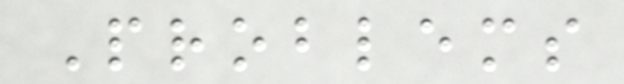Problems
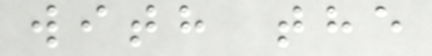with the
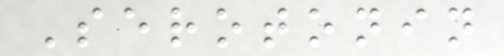Serotonin
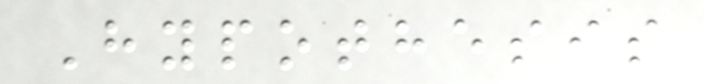Hypothesis
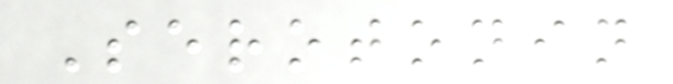Serotonin
